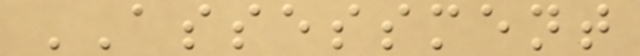ASSESSMENT
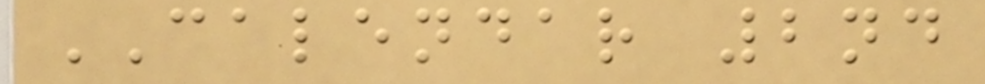CALENDAR 2nd
